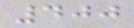400
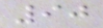90
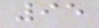95
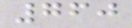760
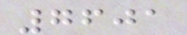7601
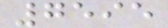7595
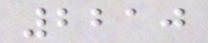2210
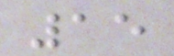15
